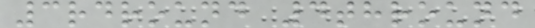3rdround 4thround
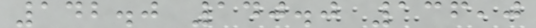142.0 140.0 136,0
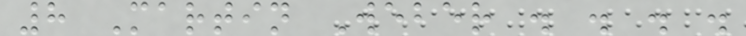8 Martin Weber . . . .
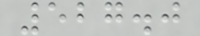527.0
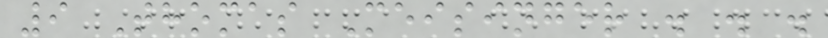9 Thomas Meisinger . . .
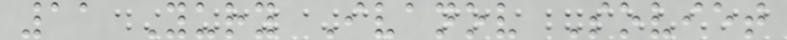11 Yury Ivanov Soviet
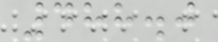488.0
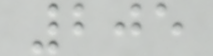205
